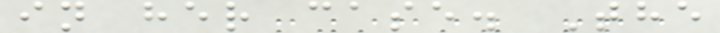in her case. The
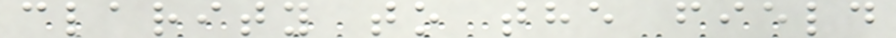clarity to the field
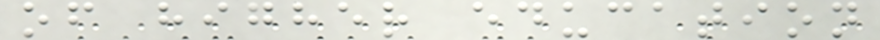of higher education
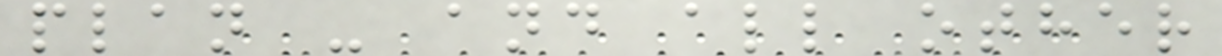plan - and all other
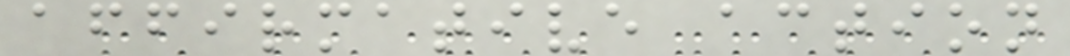affirmative action
